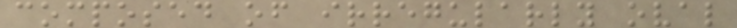composed of irregularly oval
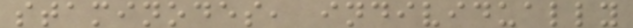staminodes, individually
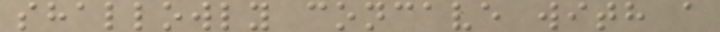shallowly concave with a
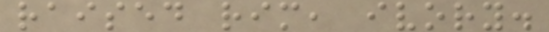raised rim, ivory.
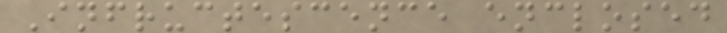Infructescence enclosed
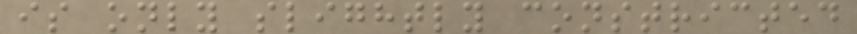is only slightly constricted
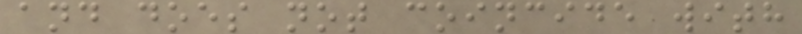and does not coincide with
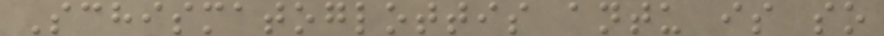Schismatoglottis antu is so
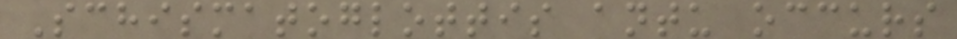Schismatoglottis antu occurs
